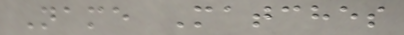Name Matches
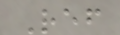Ref
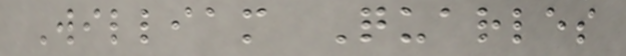William Quarles
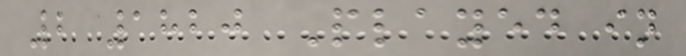2 1820 Played in
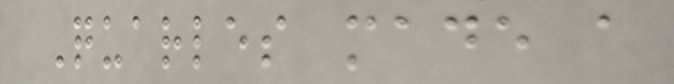Quarles made a
